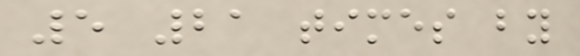5 21 times by
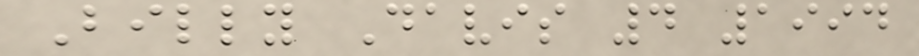Billy Davis 4 1994
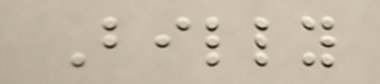Billy
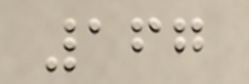167
